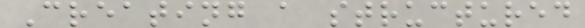Creating a structured
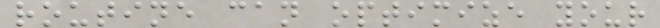routine can optimize your
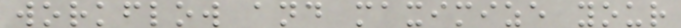workflow and maximize your
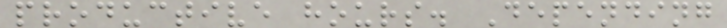productive hours. Depending
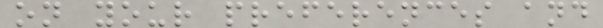on your preferences and
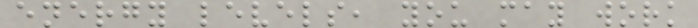energy levels, you may work
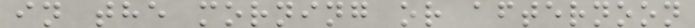in the morning or afternoon
